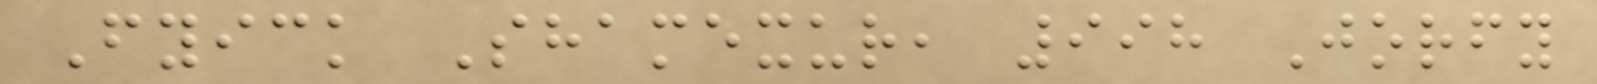Fyick Shamexur, 998 Jorfy
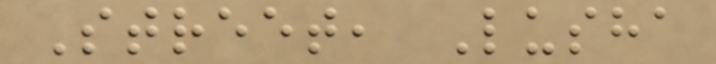Street, Lusha
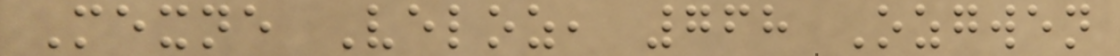Mexne Veloz, 768 Ozgwen
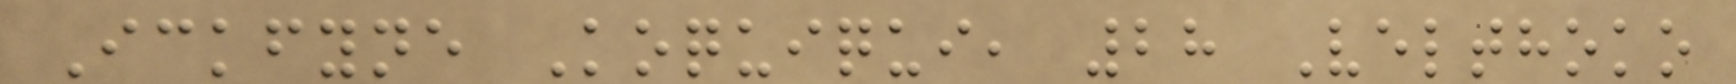Ickfyne Koquiqui, 28 Velthoko
